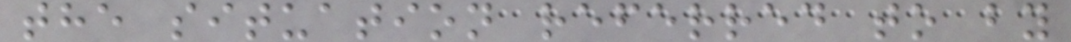the situation referred to by
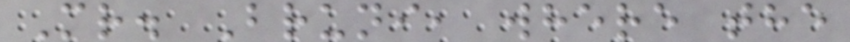Mr. Bruni, where the
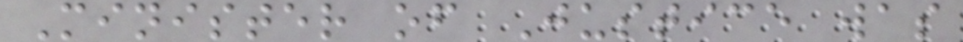Minister of Justice was
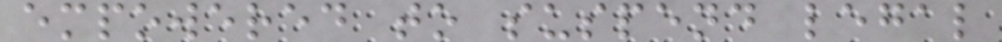empowered to suspend legal
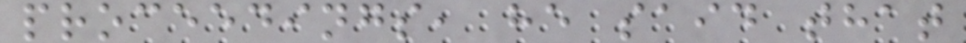proceedings, he said that
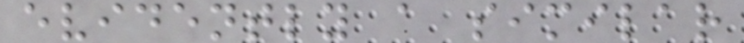evidently a similar
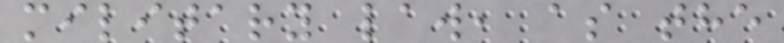military law, as the
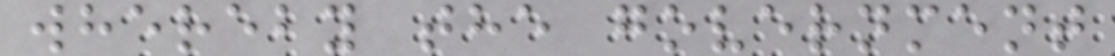whereby the government
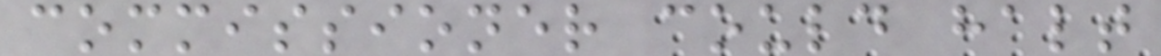commissioner could halt
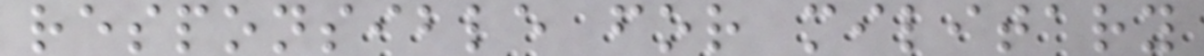responsible for military
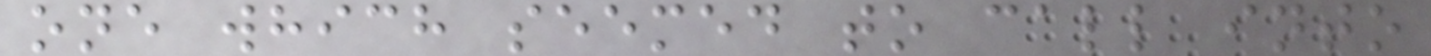one which seemed to call into
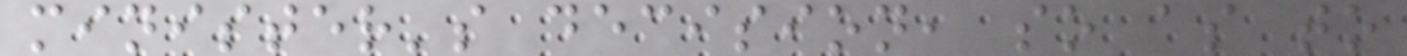minister's decision, so as to
